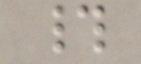#
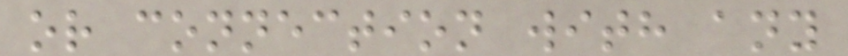or connection with any
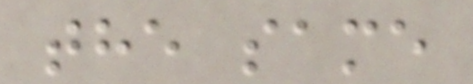the same
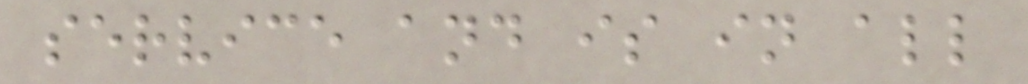service and is in all
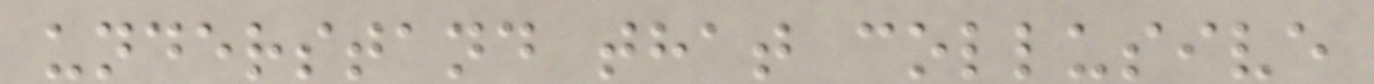understand that collusive
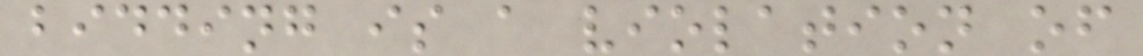bidding is a violation of
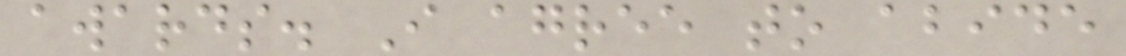awards. I agree to abide
